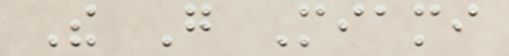The Go Miami
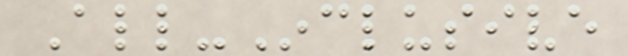All-Inclusive
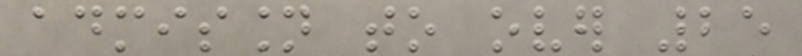admission to over 25
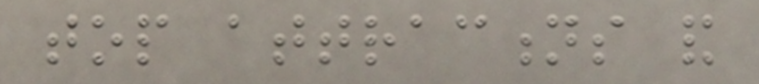top attractions and
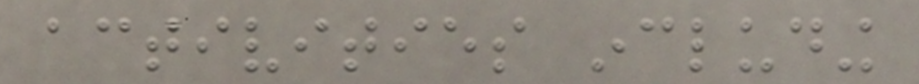activities including
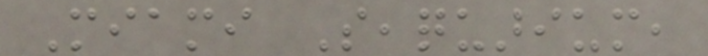Miami Seaquarium,
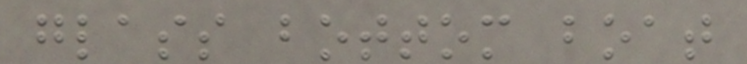glass bottom boat
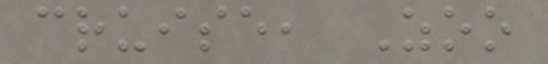cruise, Zoo
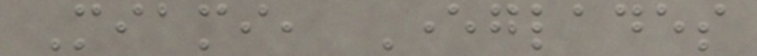Miami, Everglades
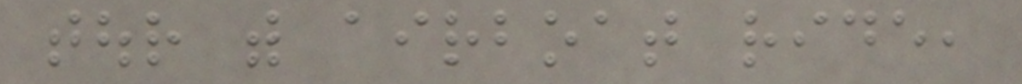tour with airboat ride,
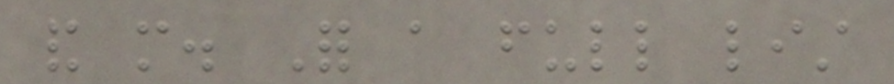and more. For a full list
